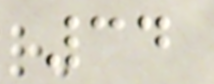34
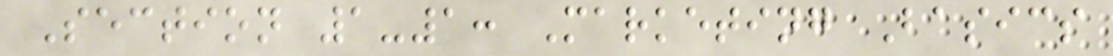Section 1-1: Marketing Basics
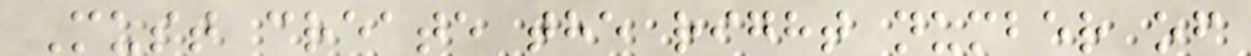Must create the right number of
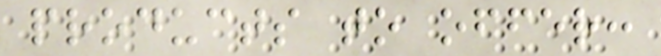products to offer:
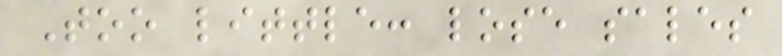Too little: lose sales
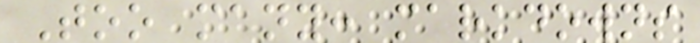Too many: markdowns
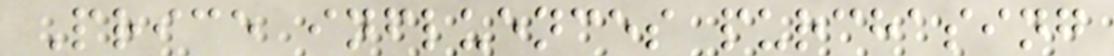Price influences purchasing
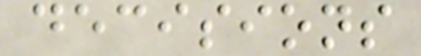decisions
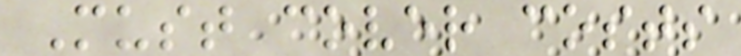Must cover costs
